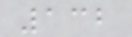132
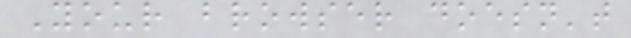Your browser doesn't
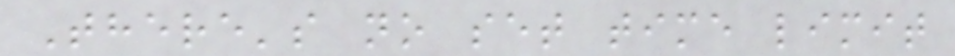There's no set time limit
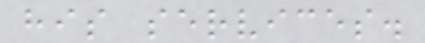his services.
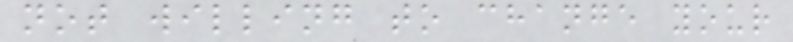not willing to change your
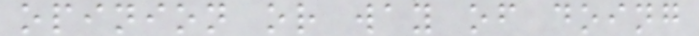opinion or way of doing
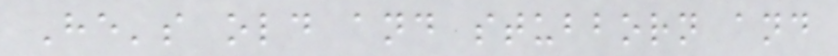He's old and stubborn and
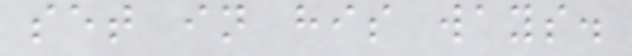set in his ways.
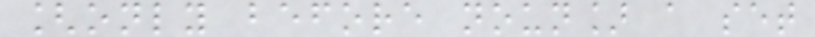[only before noun] a set
